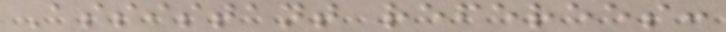Assistant referees:
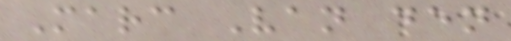Marc Van den
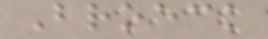Broeck
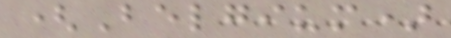(Belgium)
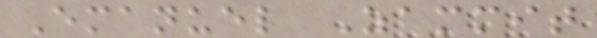Emanuel Zammit
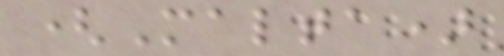(Malta)
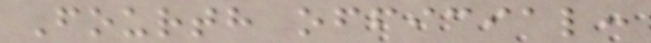Fourth official:
